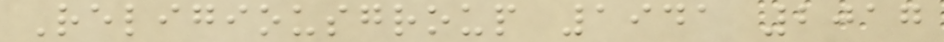Religiousgroup 1941 2017
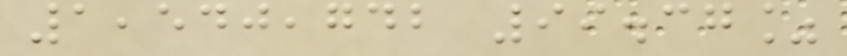1,540,742 99.37%
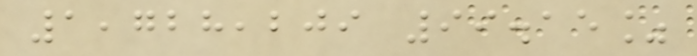1,728,209 99.15%
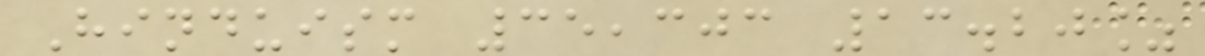Hinduism 35,303 13.20%
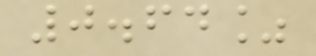0.64%
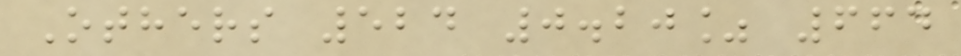Others 524 0.20% 664
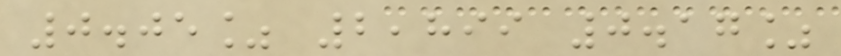0.05% 2,899 0.17%
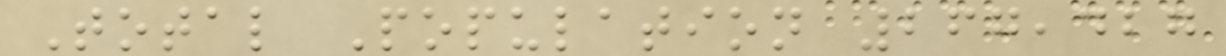Total Population 267,427
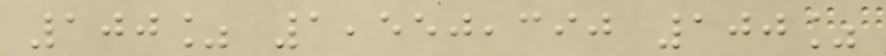100% 1,550,390 100%
